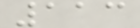113
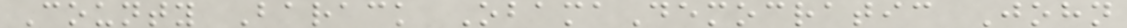County Barack ObamaDemocratic John
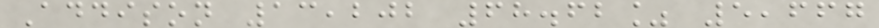Addison 13,202 68.62% 5,667
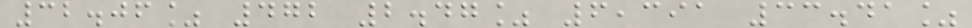32.06% 472 2.47% 6,391 33.41%
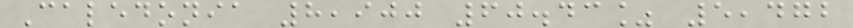Caledonia 8,900 60.43% 5,472
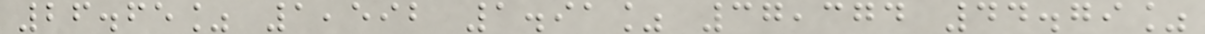26.65% 1,592 1.91% 37,374 44.79%
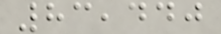83,440
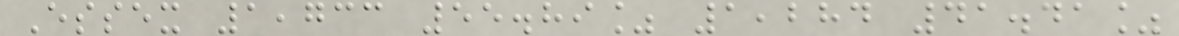Essex 1,733 55.89% 1,284 41.41%
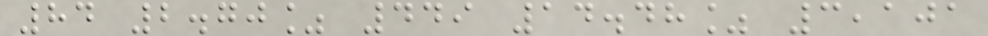84 2.70% 449 14.48% 3,101
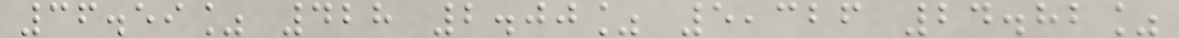36.59% 428 2.00% 5,326 24.82%
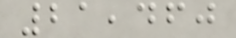21,460
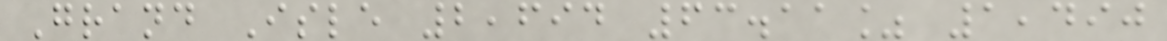Grand Isle 2,694 63.11% 1,490
